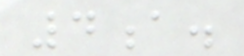4a.
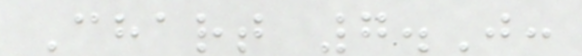Chart 7.J:
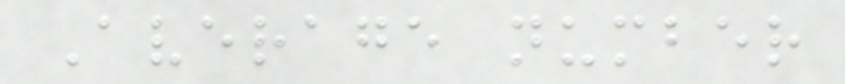Average number
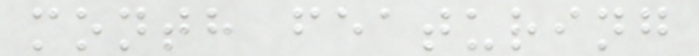month featuring
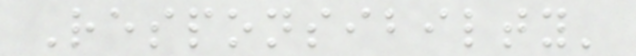Responsibilty'
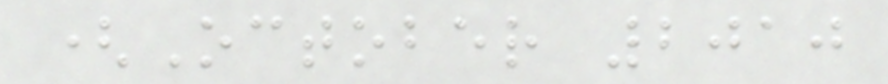(October 2010
